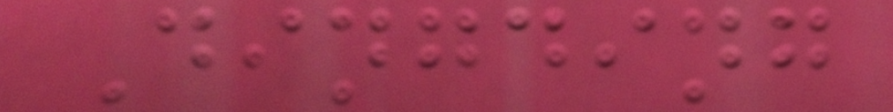Dingding
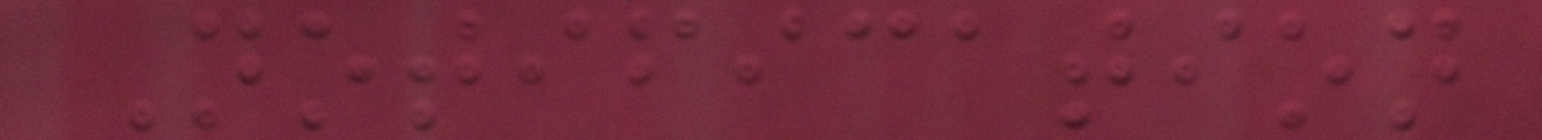Notification
